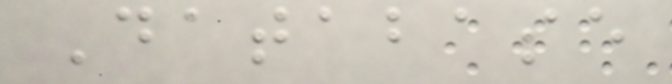Database
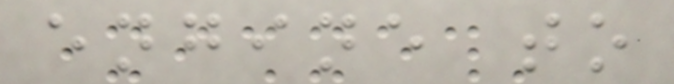engine to
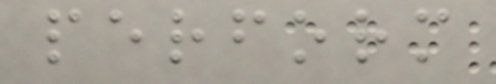perform
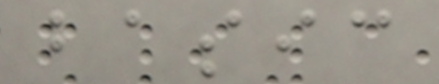basic
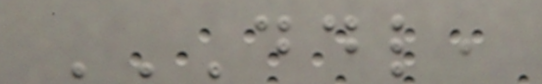DDL,
